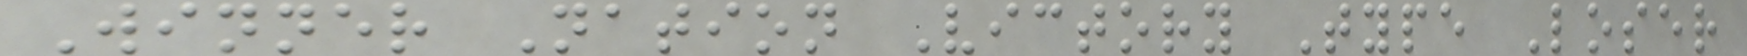Winner Nation Victory Type Loser
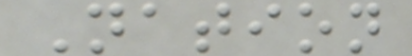Nation
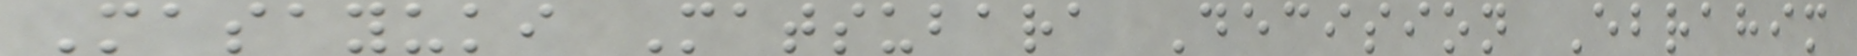Masayuki Matsubara Decision Ebrahim
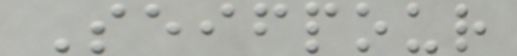Seifpour
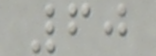60
